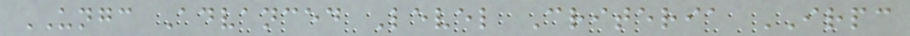UNGC Advanced Level Criteria IRPC
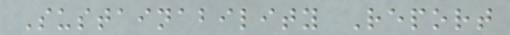Sustainability Report
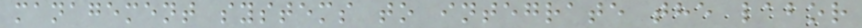management systems to integrate the labor
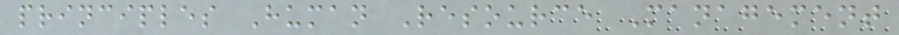principles Human Resource Management
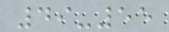49-55
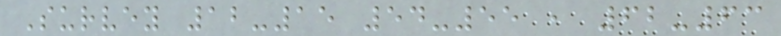Survey 12-15 54-55 , 62-63
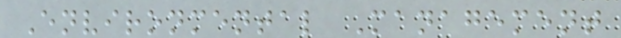Environmental Management
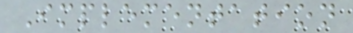Implementation
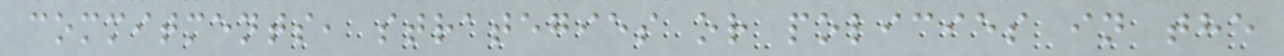commitments, strategies or policies in the
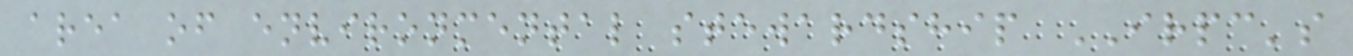area of environmental stewardship IRPC's
